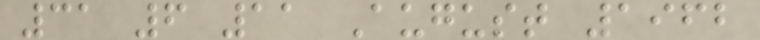31 6 11 August 1962
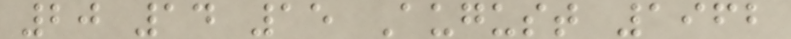20 14 15 August 1962
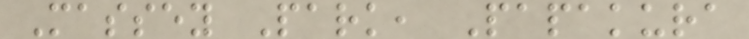Massey Park, Papakura
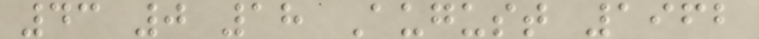43 0 18 August 1962
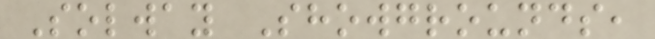Solway Showgrounds,
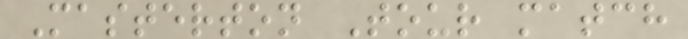Masterton Tour match
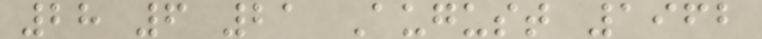28 6 21 August 1962
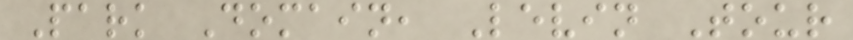Park Domain, Levin Tour
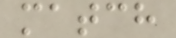match
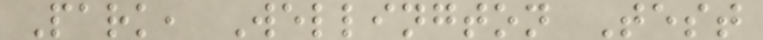Park, Wellington Test
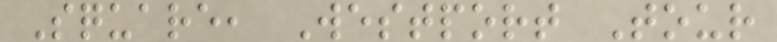Square, Westport Tour
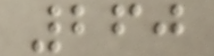260
